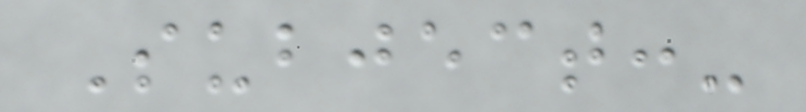Subject:-
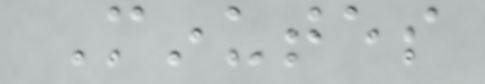Minutes
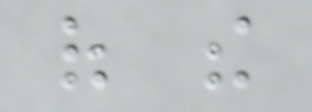of the
